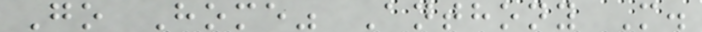Go Home" Anthony M.
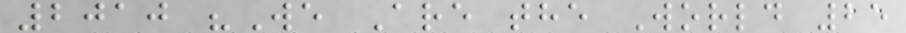2010 "We Are the World 25
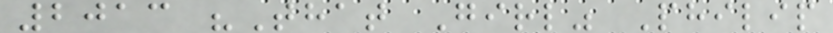2013 "That Girl" Philip
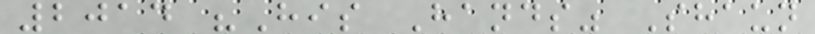2014 "His Hands" Shaun
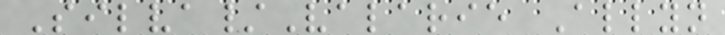Silva/Valarie Allyn
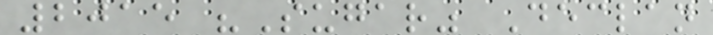2015 "Sugar" Declan
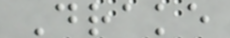Drake
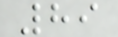89
